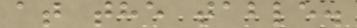at the table.
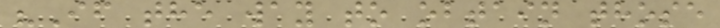"If the way to obtain those
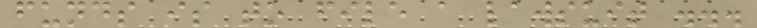funds is to file a lawsuit ...
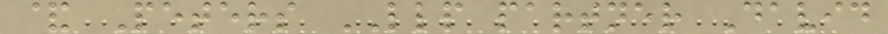& Peters LLP partner David
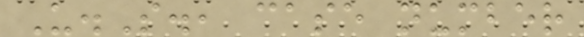U.S., case number
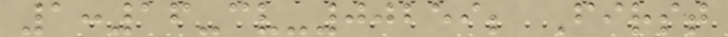1:16-cv-00259; First
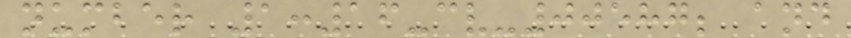number 1:16-cv-00587; and
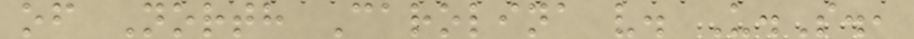of North Carolina v. U.S.,
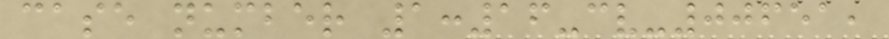case number 1:16-cv-00651,
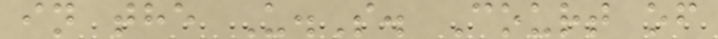in the U.S. Court of
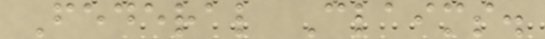Federal Claims.
